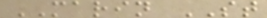MARIN ST
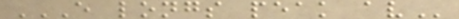E LONGS PEAK AV
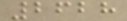2628
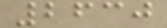2630
